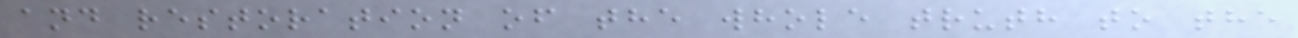and restoration of the whole truth to the
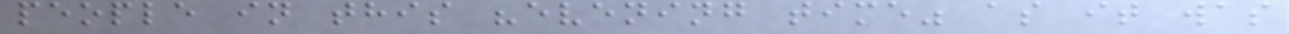people in this "evening time" as it was
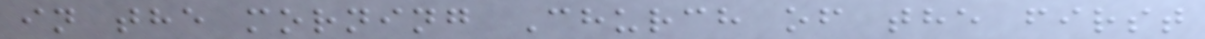in the morning Church of the first
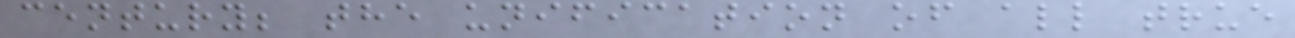century; the unification of all true
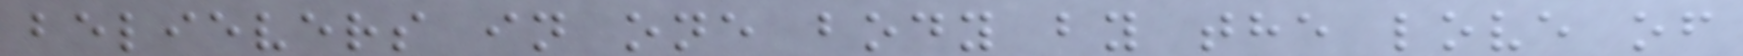believers in one body by the love of
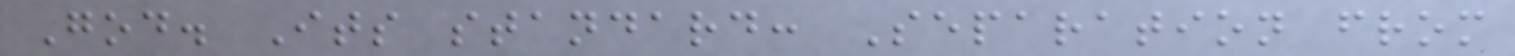God. Its standard: Separation from
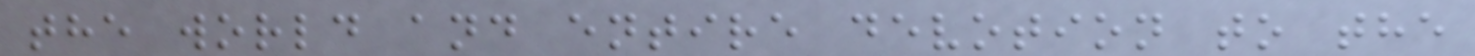the world and entire devotion to the
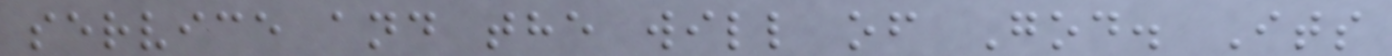service and the will of God. Its
